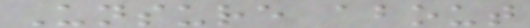Unsure about
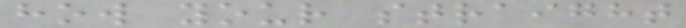how your straight
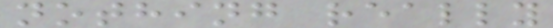nothing really
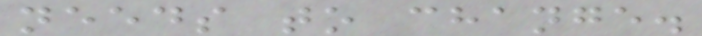needs to change.
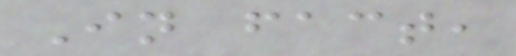In fact,
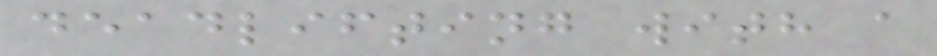deadlifting with a
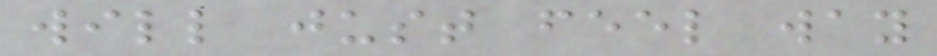will just feel way
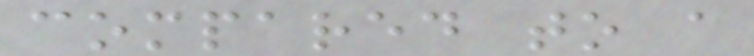compared to a
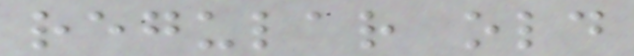regular old
